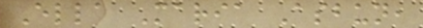Ella Maria Asbun,
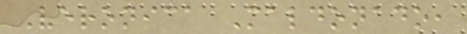Veronica Maldonado,
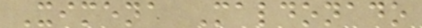Ximena Maldonado
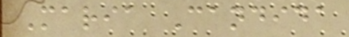Maria Candida
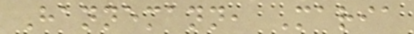Hannemann, Maria
